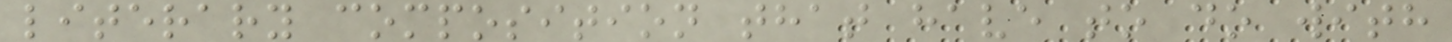literary composition that have to do with
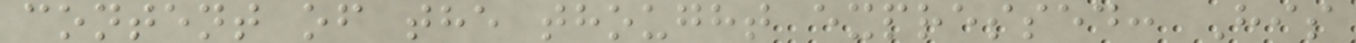content of the thought expressed: His
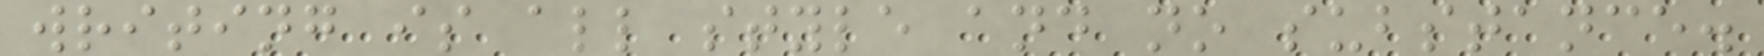writing is all style and no substance.
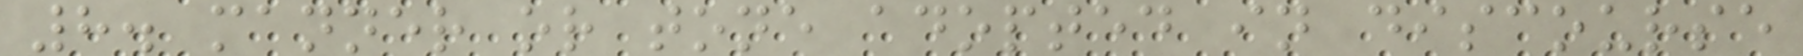8. manner or tone adopted in discourse
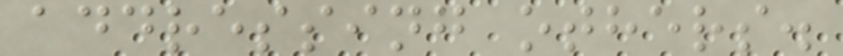addressing others.
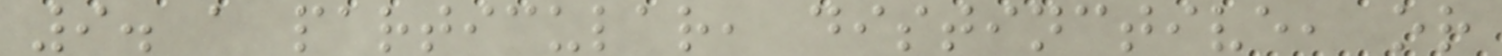9. a particular, distinctive, or
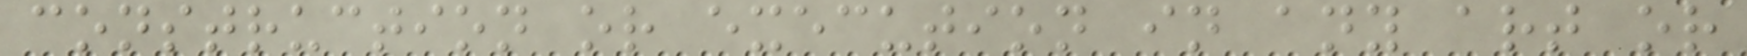construction or execution in any art or
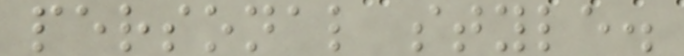personal style.
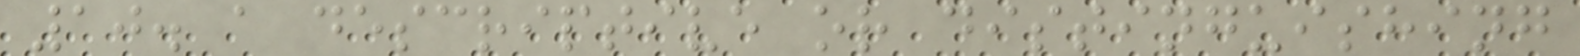10. a descriptive or distinguishing
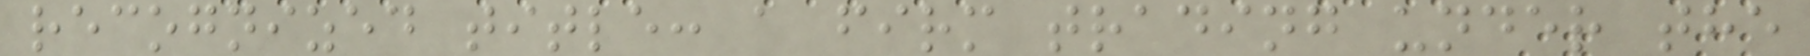recognized title: a firm trading under the
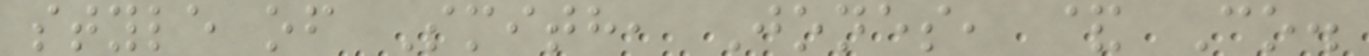style of Smith, Jones, & Co.
